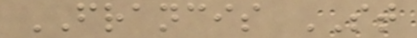FRANCIS ST
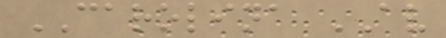CAROLINA AV
